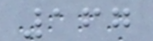167
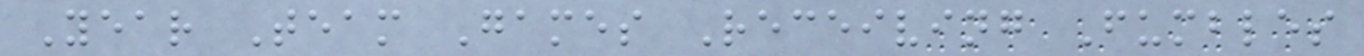Year Team Games Receiving Fumbles
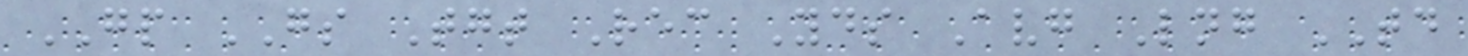GP GS Tgt Rec Yds Avg Lng TD
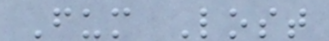Fum Lost
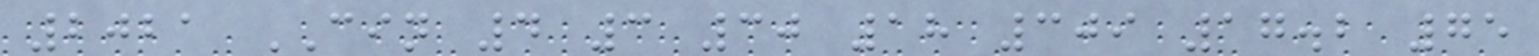2021 CIN 4 3 30 18 309 17.2 75
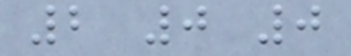2 0 0
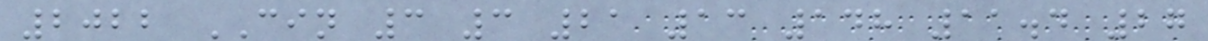2022 CIN 3 3 21 13 148 11.4 27
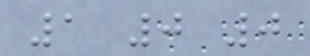1 0 0
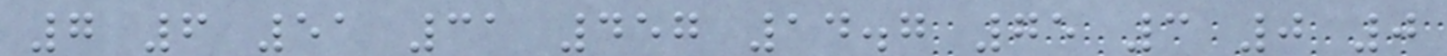7 6 51 31 457 14.7 75 3 0 0
